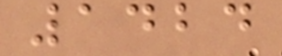1424
